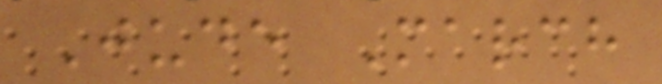Jude March
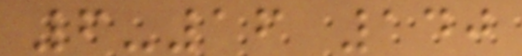6-16 140
